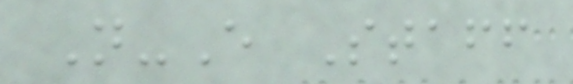N-E Staff
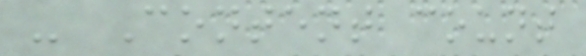- Content count
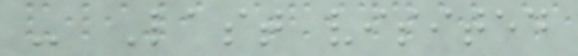- Last visited
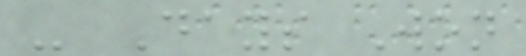- Days Won
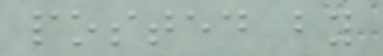posted by
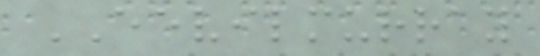EEVILMURRAY
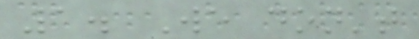1. We don't
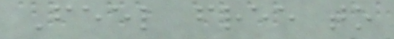Feel free to
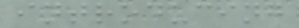introducing
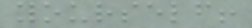yourself!
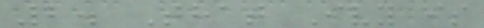2. That Ivy is
